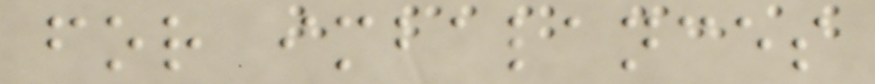for imbalances
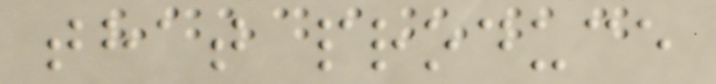that produce
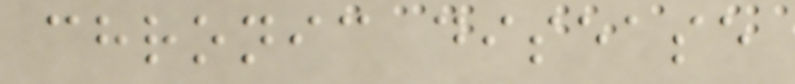chronic disease
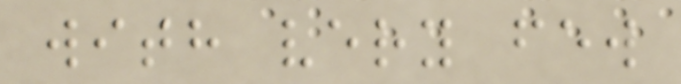with very few
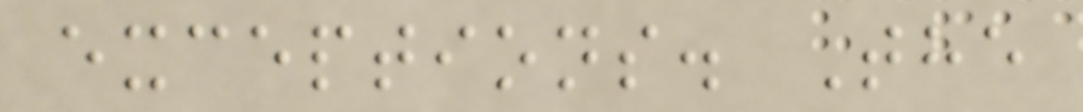exceptions. The
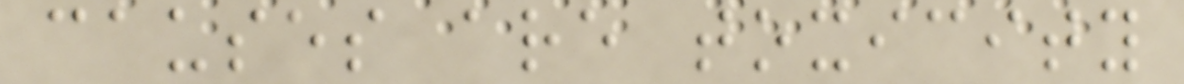causes are toxicity
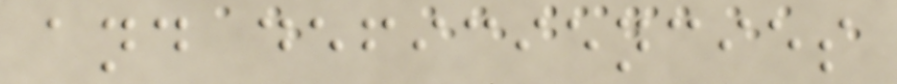and deficiencies
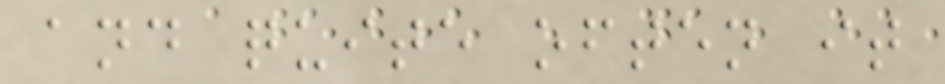and quite often it
